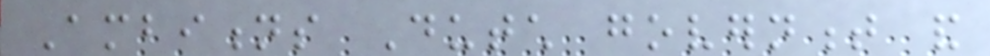Ambitions Dutch government and
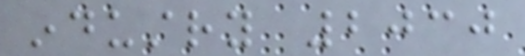industry 2030
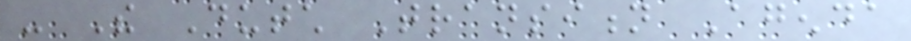- The Dutch Transition Agenda
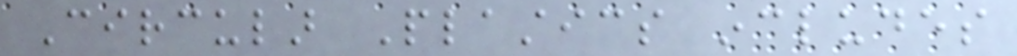Circular Plastics includes
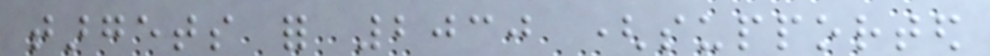targets for 2030 (supported
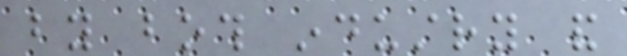by both industry and
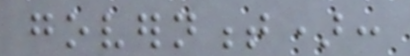government):
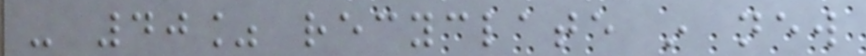- 40% recyclate in new
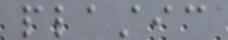plastic
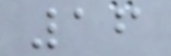16
